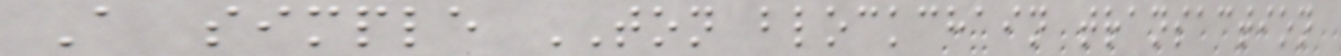A simple TON blockchain transaction
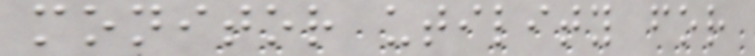monitor utility for
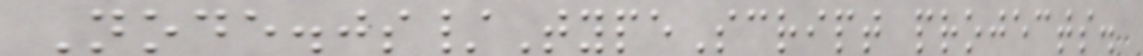Node.js/TypeScript projects.
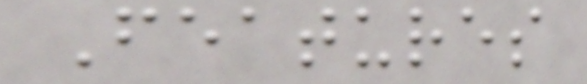Features
